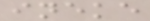ineke
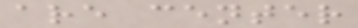are center
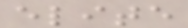elite
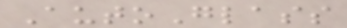AutoGlass
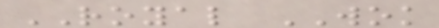ROYAL WOK
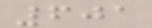601
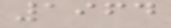1964
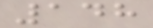148
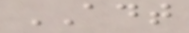ADT
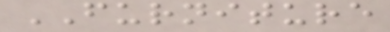FURNITURE
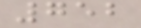752
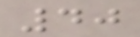40
